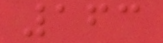163
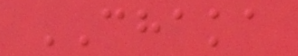CHAKA
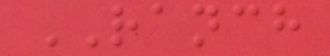RANCH
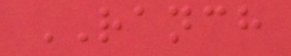RANCH
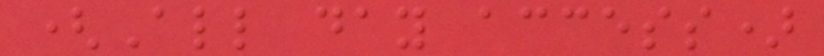(All day access)
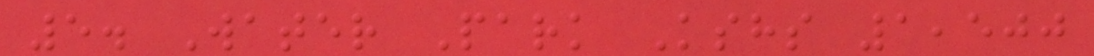5. Water Park Kshs 1,500
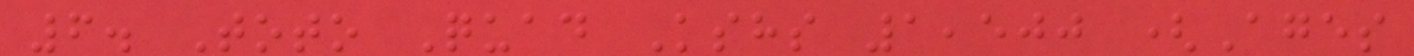6. Toto Quad Kshs 1,500 (Ages
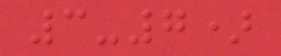3-7)
